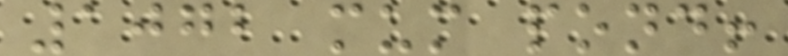1072 mum pond!
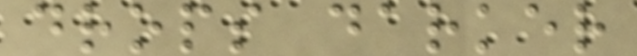drops darker
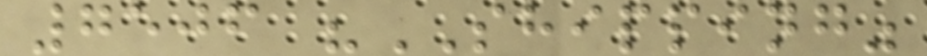7506 "SHIPPING"
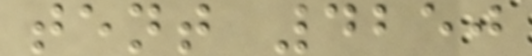tent 4250
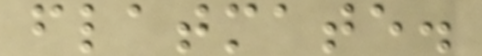flatmate.
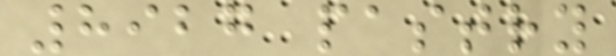8927 pastry
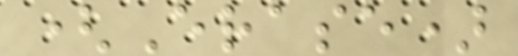(Erase)
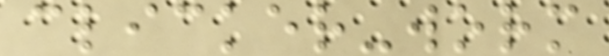clicker-worm
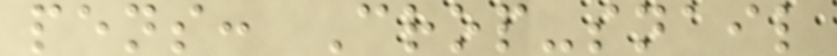pens: Crop-snail
